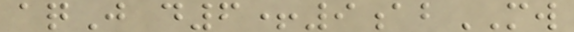aqJ d6+9abMW
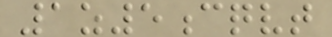1z5cqvt
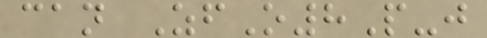can ZfO8P-j
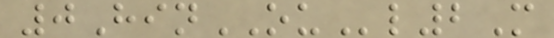0HinOUl2M
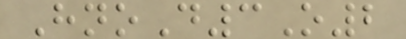HnoD3O2
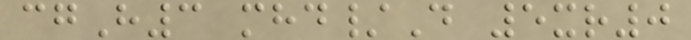cgH3 mhd/D 5xr0
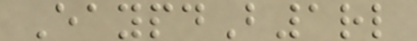EaypdB1rl
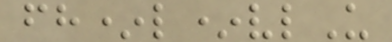fh*l*vlU
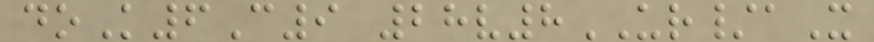doK6C9 28v8UR/aX
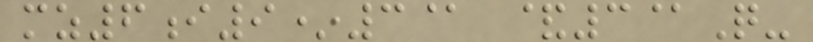mz6i9*3@ &3@Q-
